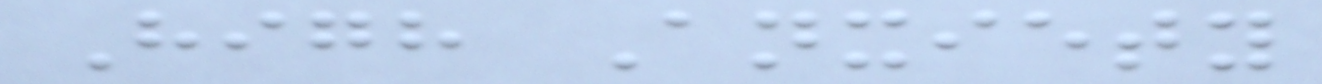High Anxiety
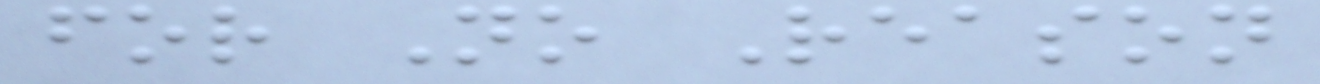for No Reason
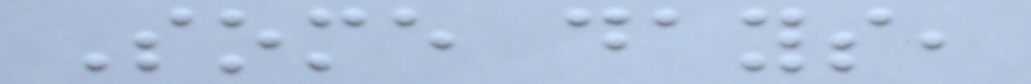Some days,
